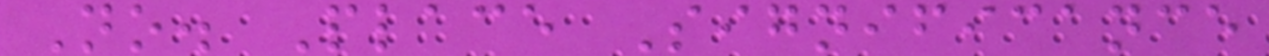No. Place Significance
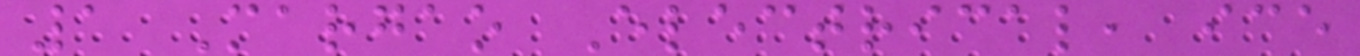1 Margao Electrical, ice
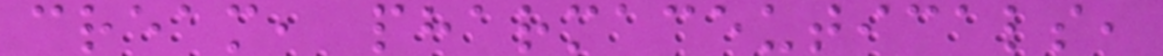cream, pharmaceuticals,
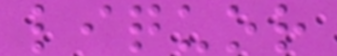liquor
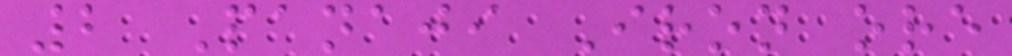2 Panaji Iron ore
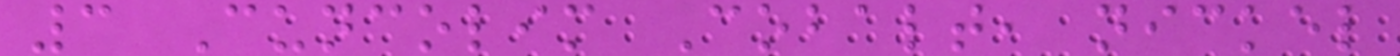3 Cuncolim Cobalt, nickel
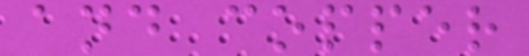and copper
